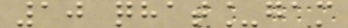10 qhat_gam
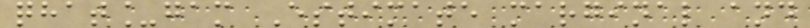qhat_gam Estimate marginal and
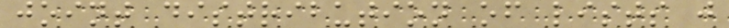joint distribution of lists j
